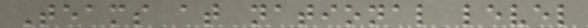Teams at national level
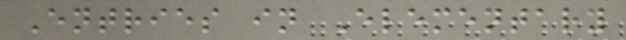Entries in Elementary
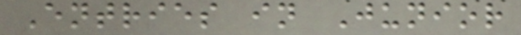Entries in Junior
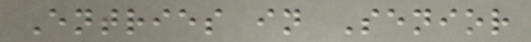Entries in Senior
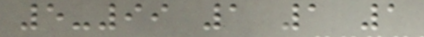5-99 1 1 1
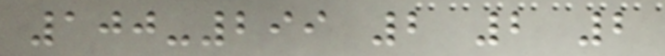100-299 2 2 2
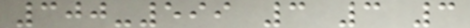300-599 3 3 3
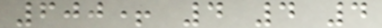600+ 4 4 4
